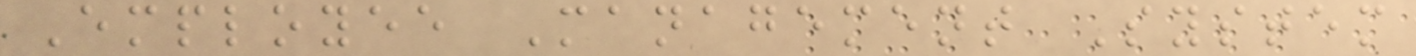Employee Management System
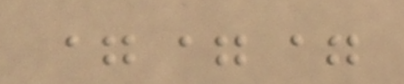===
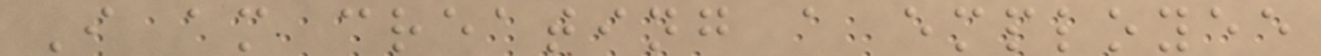I am creating a employee
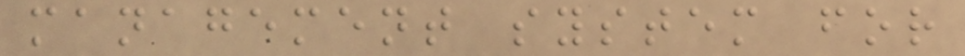management system for
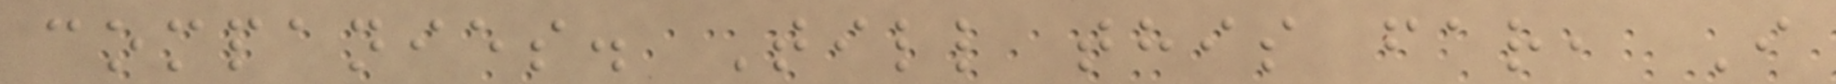companies. Till this far, I
